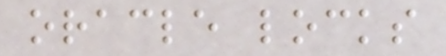oracle locks
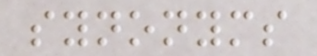synonyms
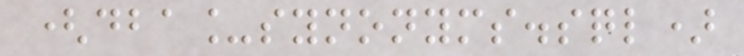(dba_synonyms.sql)
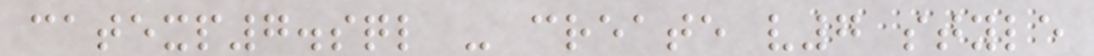catexp7.sql - create v7 style
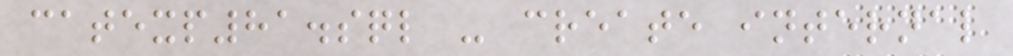catexp81.sql - create internal
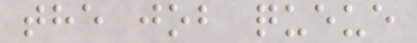the job queue
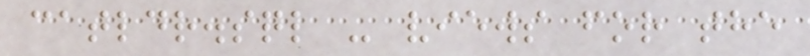catldr.sql - views for the
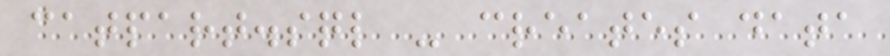catpart.sql - creates data
